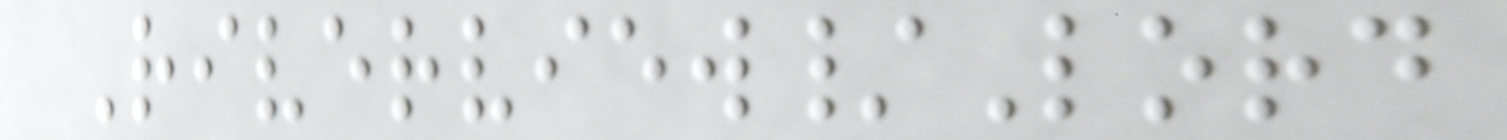Riverview/Lord
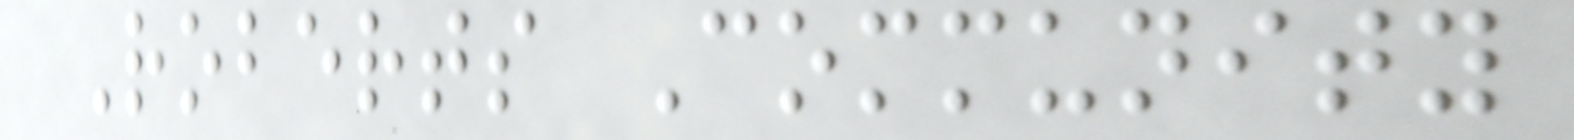Roberts Community
